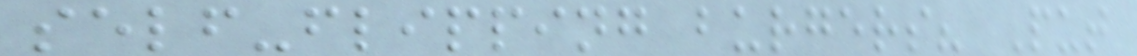self-flipping burgers? Put
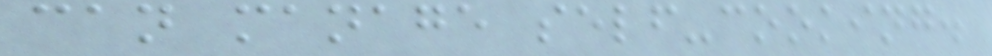can manage self-cooking.
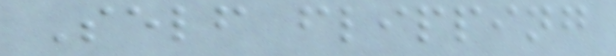Self flipping
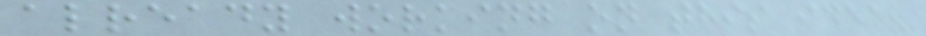already working on this idea?
